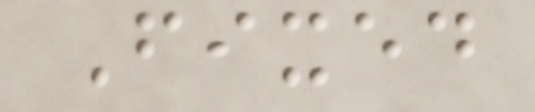Fixed
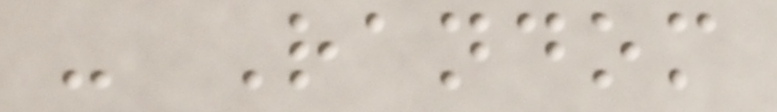- Random
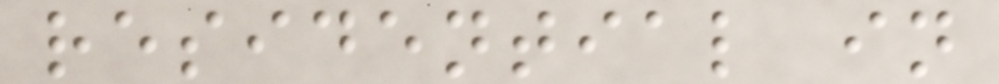residential in
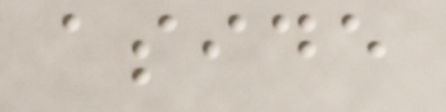aside
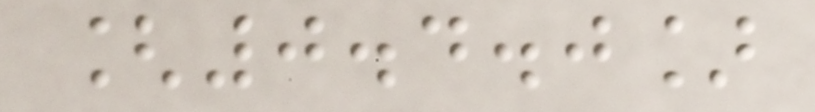[0.4.0]
